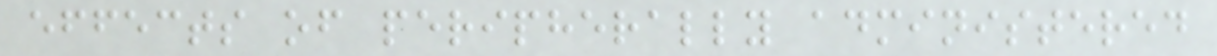effects of peripherally administered
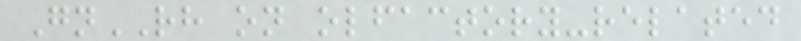GnRH on olfactory-related
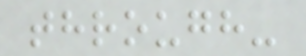through-
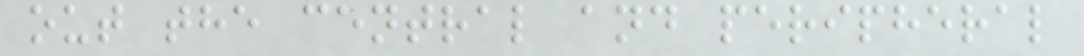out the central and peripheral
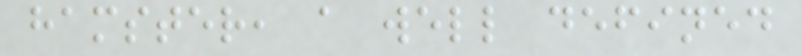hamster, a well defined
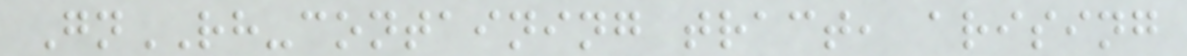GnRH-containing tract, arising
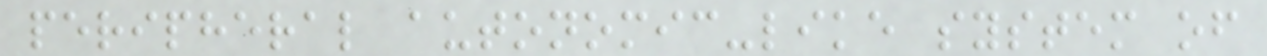peripheral autonomic-like system of
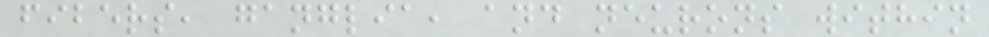fibers, ganglia, and neurons within
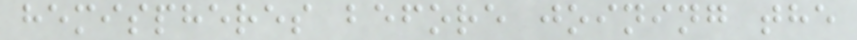hemispheres before joining the
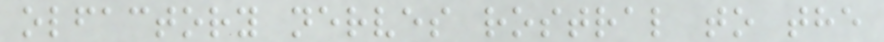olfactory nerves rostral to the
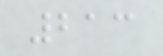213
